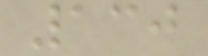130
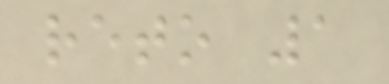reto 1
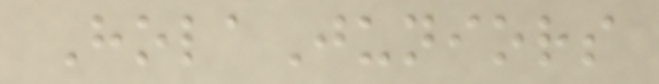HolaJuniors
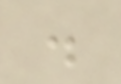.
